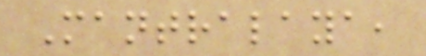Mantralaya,
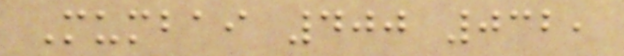Mumbai 400 032,
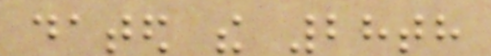dated the 28th
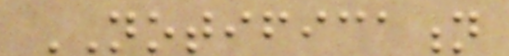NOTIFICATION
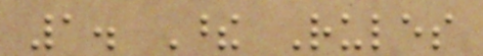1. These Rules
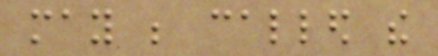may be called the
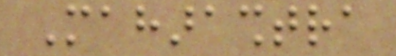Maharashtra
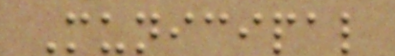Municipal
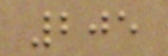205
